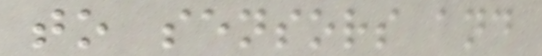to sensors and
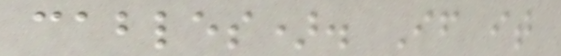cables). If it
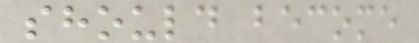should become
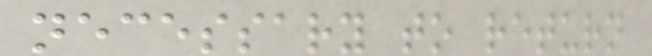necessary to return
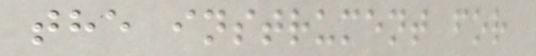the instrument for
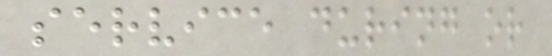service during or
